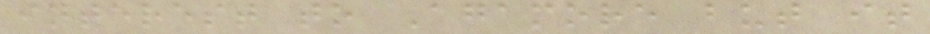interest to Agamore but it
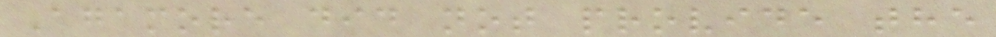Agamore did not provide the
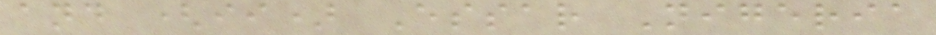and (ii) Essar Nigeria
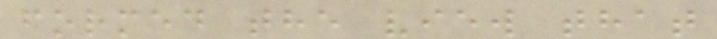formed the view that
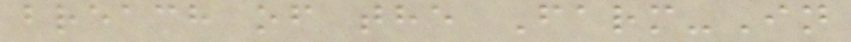breach of the Farm-In
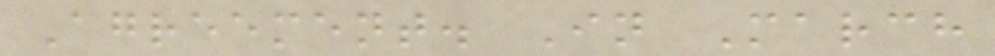Agreement. In March
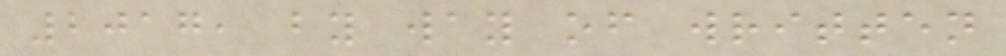2017, by way of written
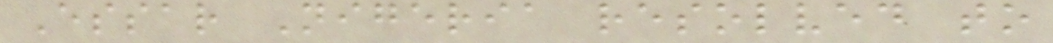Essar Nigeria resolved to
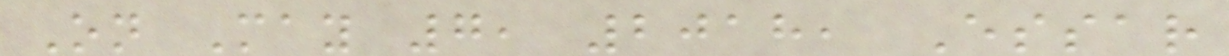On May 7, 2018, Essar
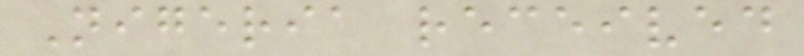Nigeria received
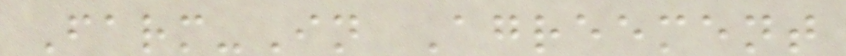Farm-In Agreement
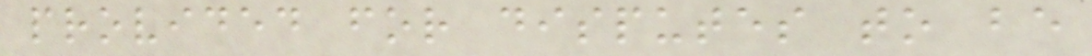provided for disputes to be
